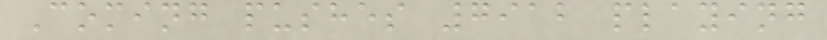Coming pushes 7912 playing
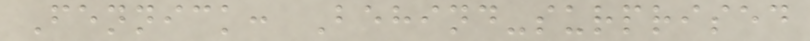Fennick: Behind-surprised
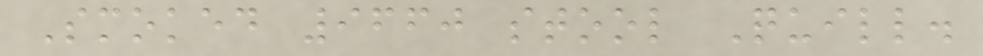Smoked 9660 stool Quill.
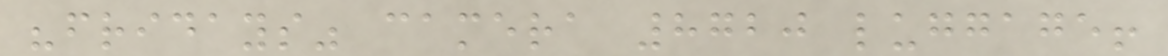"fridays" camera 8720 luggage!
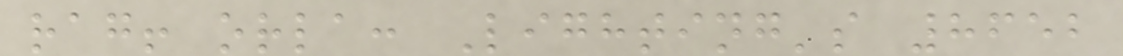rag! orla: Lighting's 8652
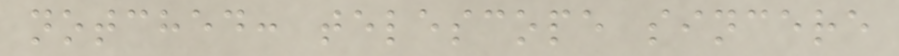notched: telescope sincere
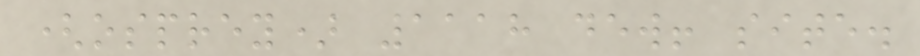(osprey) 1118 dew! site.
